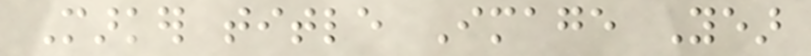Marker title Image Year
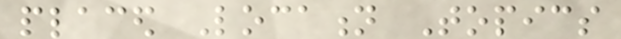placed Location Topics
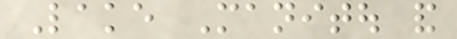Lake Manitou and
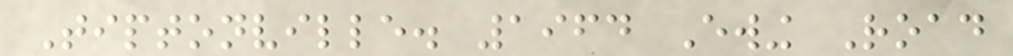Tiptonville. 1964 Ewing Road
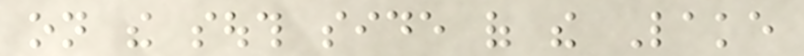on the south side of the Lake
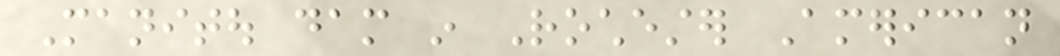Manitou dam in Rochester American
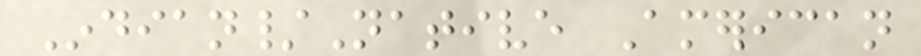Indian/Native American
